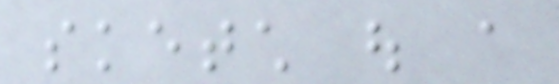sketch out a
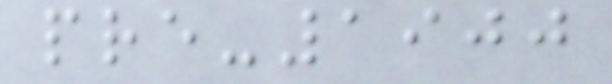pre-1900
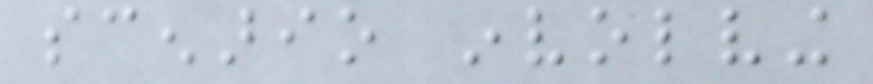scenario involving
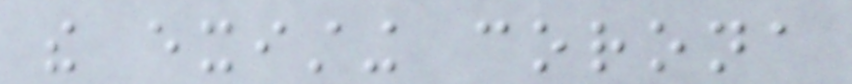the existing corona
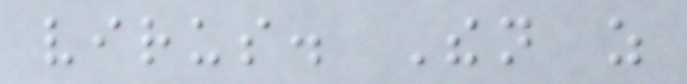virus. Then as
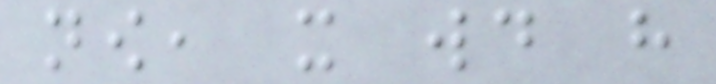now, it would have
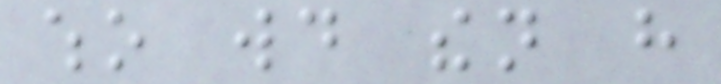who would then have
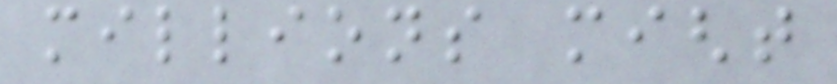millions might
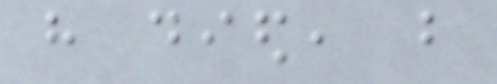have died, but
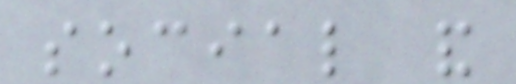social and
